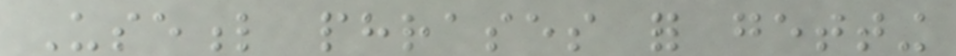Useful phrases for getting
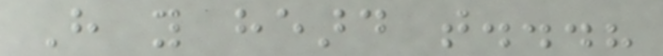Have you heard that...?
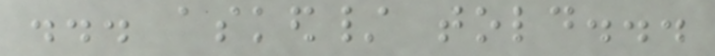... asked/ told...
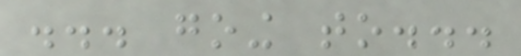... going to...
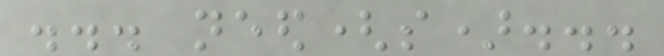... need(s)...
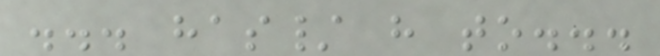... has/ have to...
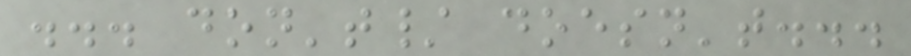... don't/ doesn't...
